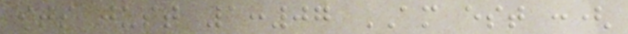its just 1:07 AM est :(
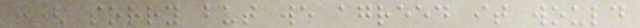:( sorry but we agreed it would
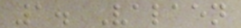1. Valaen
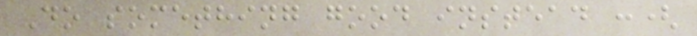Do something good instead :(
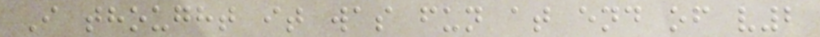I thought it was fun at end of v2
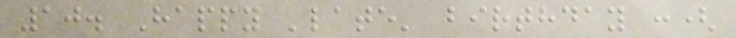10. Happy 'late' birthday :(
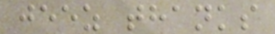jeez thanks
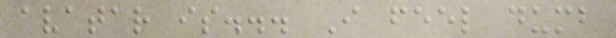avatar is... I feel dumb
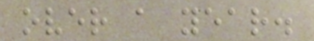over a year.
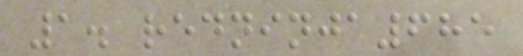1. redninja685
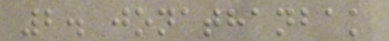2. jonathanbak
